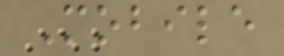Mobile
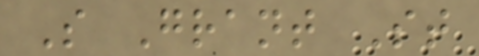S Grant St
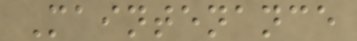Maintenance
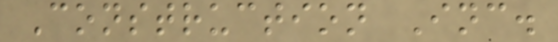Construction Inc.
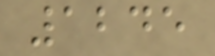1245
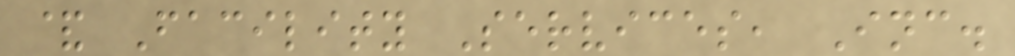& Facility Services, Inc.
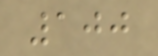100
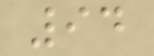94
